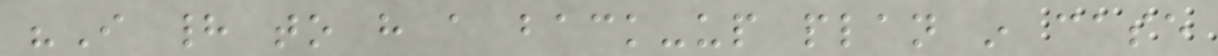"I had to have a back-up plan in case
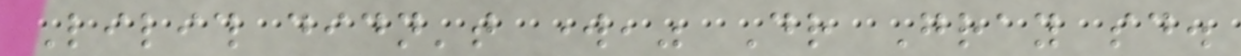Lilith didn't work," Dr Gray said.
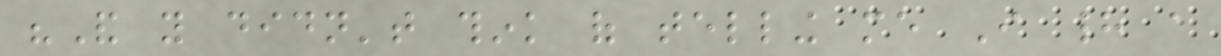"And you didn't think of telling me I had a
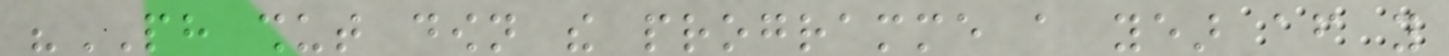"PH shut down the programme a year after you
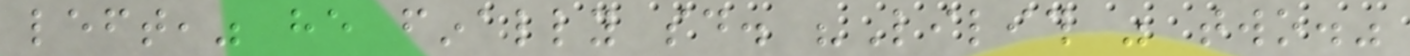left," he finally said. "Lilith was two."
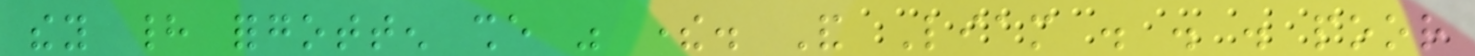they had forgotten she was there. And Liam . . . poor
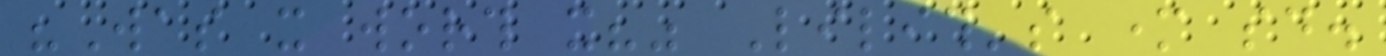"Was it worth it?" Lilith's mother said.
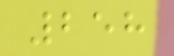258
